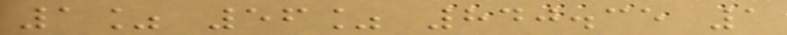1% 56% 840.35 1
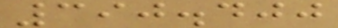390.400
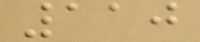110
